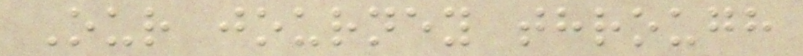Our journey through
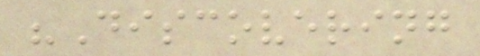"Discovering
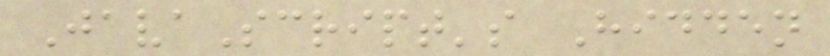JavaScript's Hidden
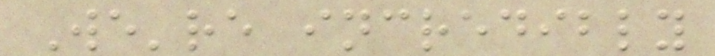We're incredibly
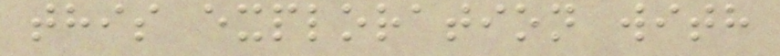this exploration with
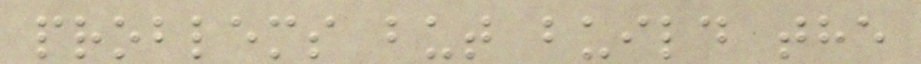problems but build the
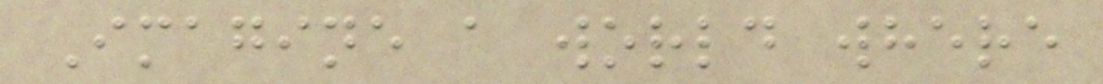Imagine a world where
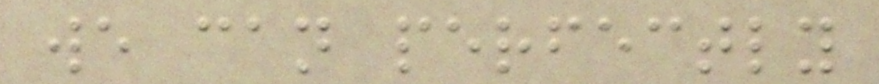we can perfectly
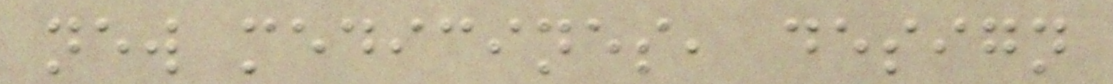new medicines, design
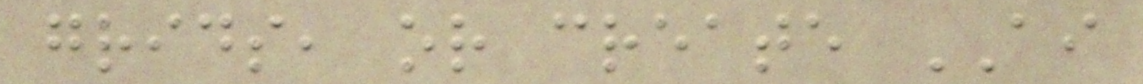grids, or create AI
